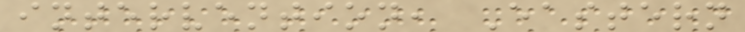intervention, Eastern
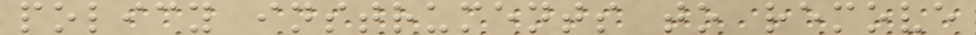policy instruments to remove
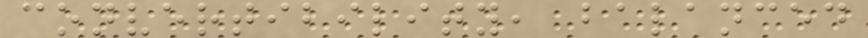convertibility, balanced
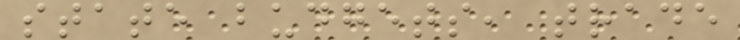state budgets, trade
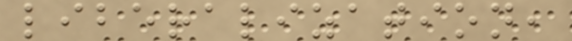liberalization,
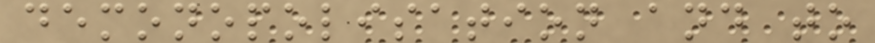demonopolisation and to
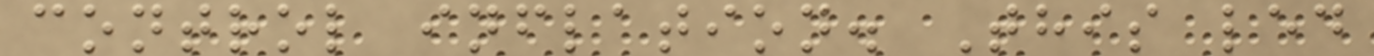control inflation. This led
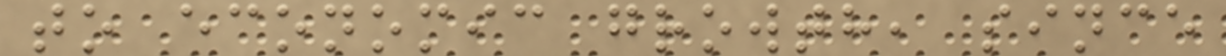to economic growth, since
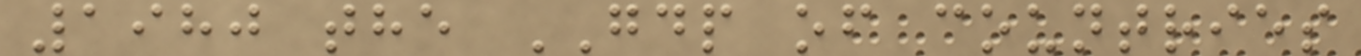1980 the GDP of countries
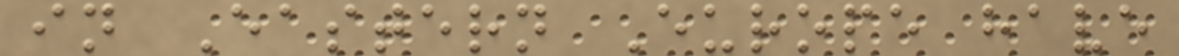in Eastern Europe have
